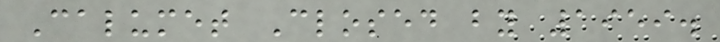Calumet Closed by 1959.
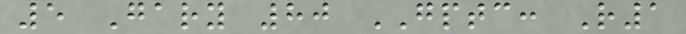5 Gary 80 GPTC: R1
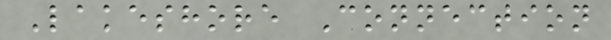Lakeshore Connection
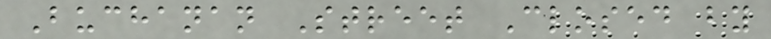Buchanan Street Closed by
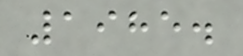1985.
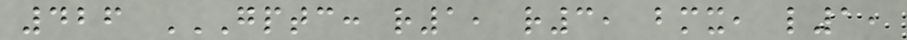426 GPTC: R1, R3, BMX, L1,
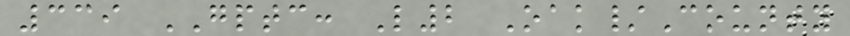339 GPTC: L2 Oak/County
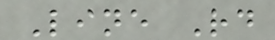Line Rd
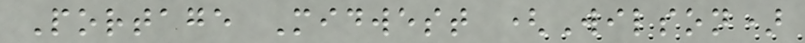Portage Midwest (Wilson)
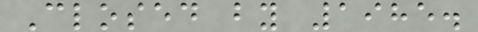Closed by 1985.
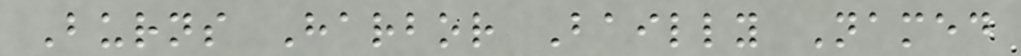Burns Harbor Bailly Named
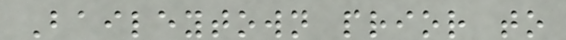Baileytown prior to
